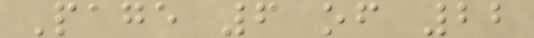Page 6 of 22
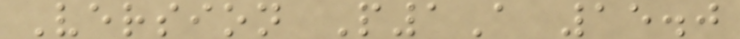Version P1A 15.0
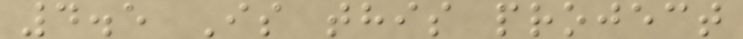4.5 Is this project
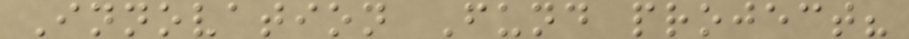Innovation Fund project?
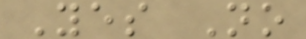Yes No
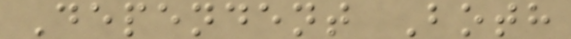Dependent Both
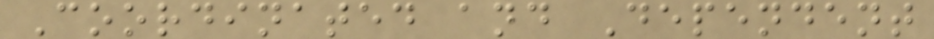Coordinated and Dependent
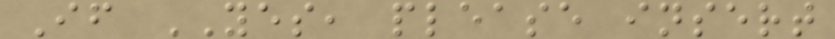If YES, please insert
